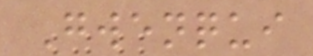Gwenqui
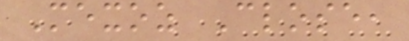Mexoz Close,
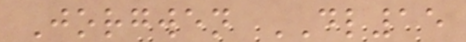Jorgwen DL15
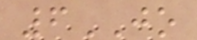6JO
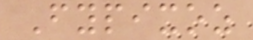Fypixoz
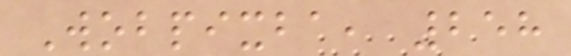Wobpixba, 258
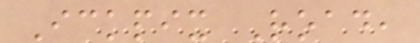Ickpix Road,
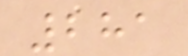281
